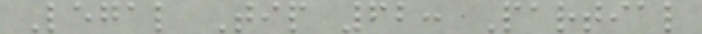Legal Tip 62: Partial
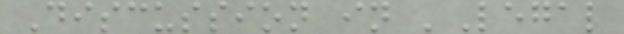Discussion in 'Legal
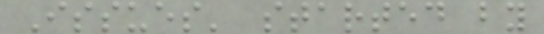Issues' started by
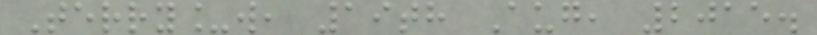Terry_w, 19th Aug, 2015.
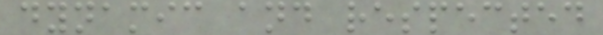dynamic and respected
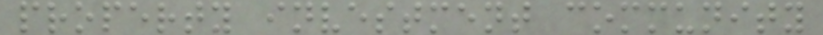property investment community
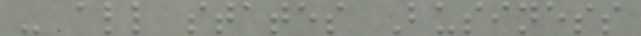- all states Business
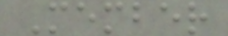Member
